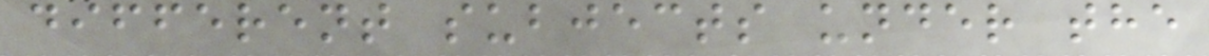different subjects under the
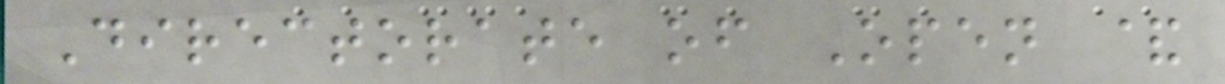Directorate of Open &
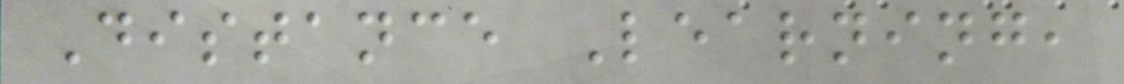Distance Learning,
